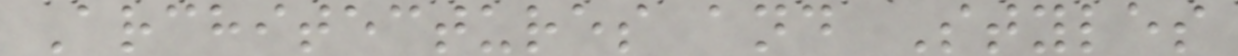Architectures and Styles
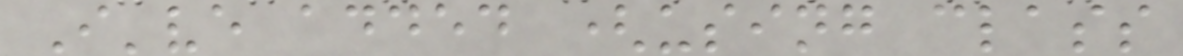I've added (using class
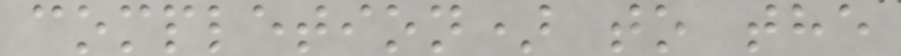completion) to the
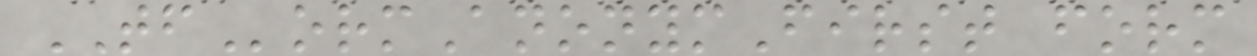TFormAnonymFirst form
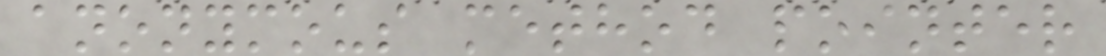anonymous method pointer
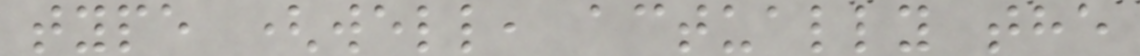type (well, actually the
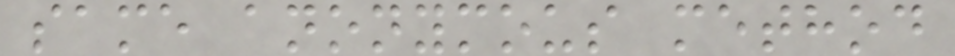same anonymous method
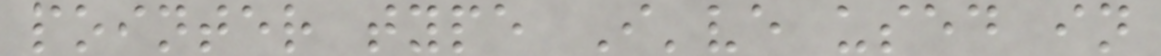pointer type I've used in
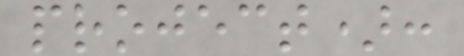project):
